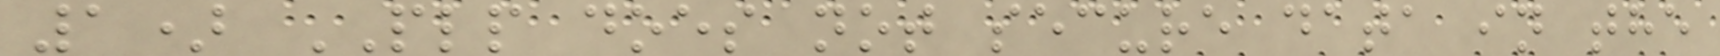1) PLP does not secure data in the
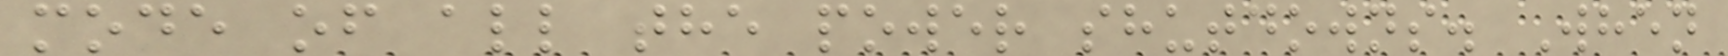mode of all the power shutdowns. When
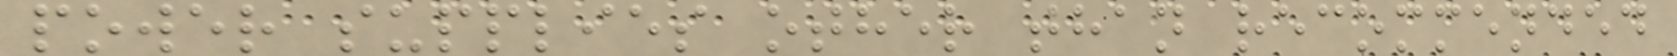power supplies other than recommended
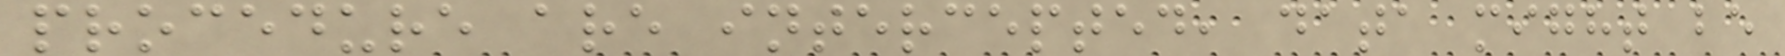procedure are intercepted, data might be
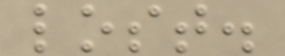lost.
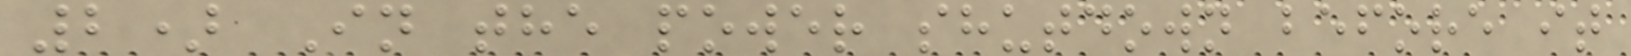2) In the power shutdown before it
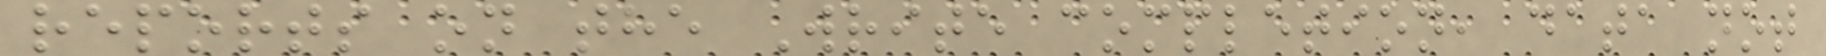reports on the Write completion, data not
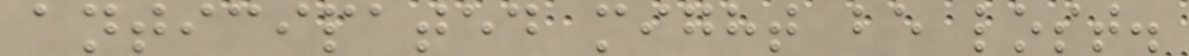anticipated might be lost.
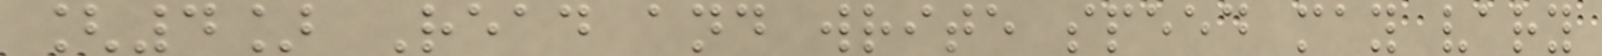[4] Read and write speed may vary
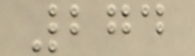274
